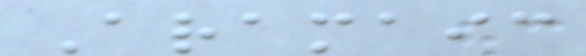Aramaic
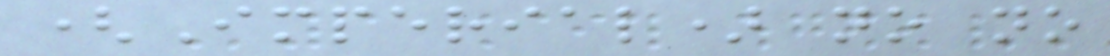(Imperial) no no
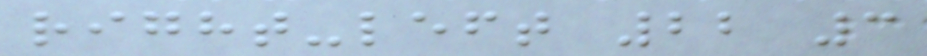right-left 22 3
